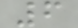6
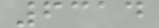6314
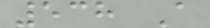538 A
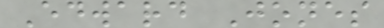Edward Jones
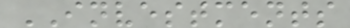INVESTMENTS
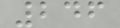246
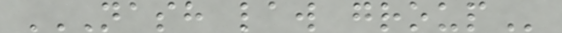NASH LAW GROUP
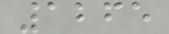1265
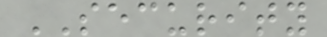SECURITY
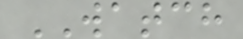WATCH
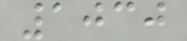1030
